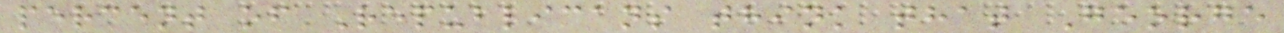percent of Republicans think that George
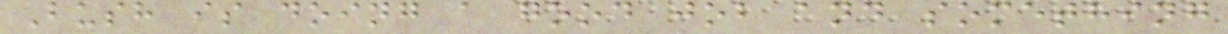Bush is doing a good job and something
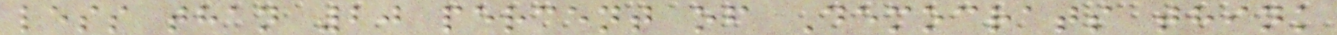less than 20 percent of Democrats think
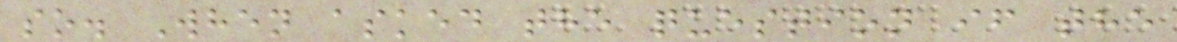so. When asked the question if the
